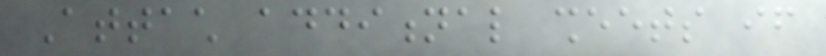Attach additional sheets if
